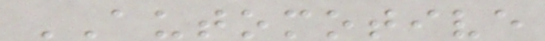AUTOMOTIVE
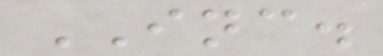INC.
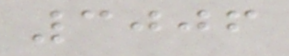3006
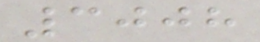3008
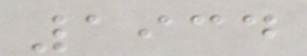1934
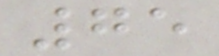75
